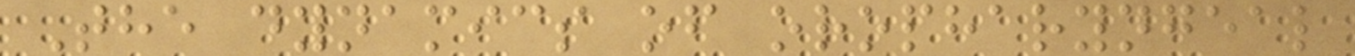The dynamics of oropharyngeal
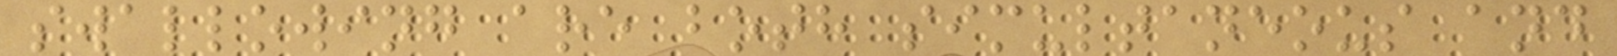swallowing are both simultaneous and
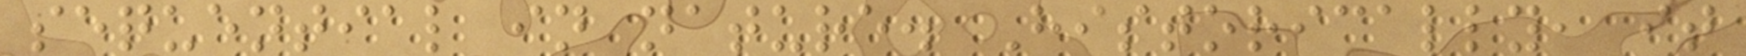sequential in nature. Historically, it
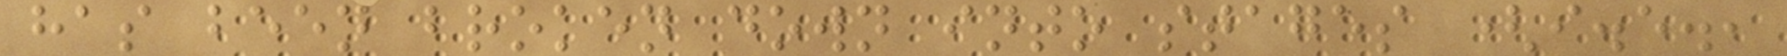has been broken down into stages (i.e.,
